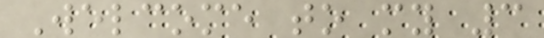Welcome to my 3
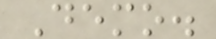Demo.
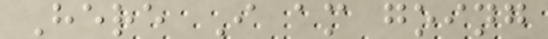Here I am going
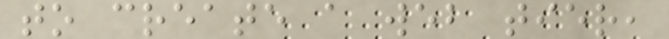to create a web tier,
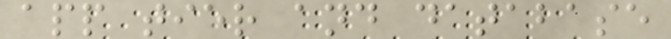app tier and database
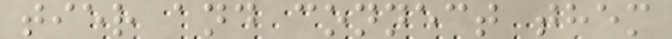tier and connect them
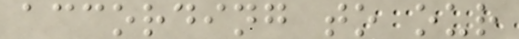according to our
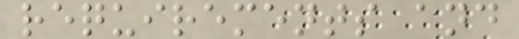requirements and
